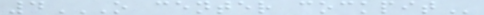4O CENTER COCKPIT
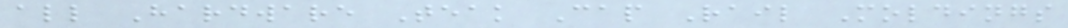all Hardware Teak Cap Rail Moldings
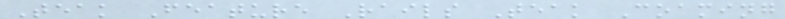Teak Feature Rails Teak Coaming
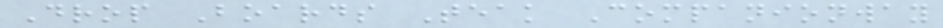Drop Boards Teak Companionway
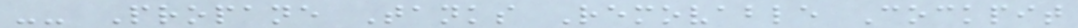-- Propane Tanks Removable Cockpit
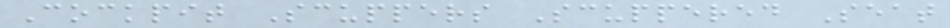Cockpit Scuppers Scuppered Seat
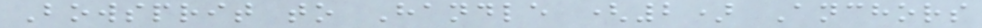Bowsprit to Handle (2) Anchors
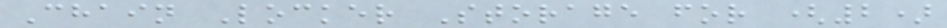Chain Locker Storage for (2)
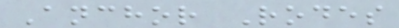Anchor Rodes
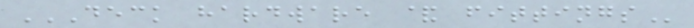DECK HARDWARE & FITTINGS
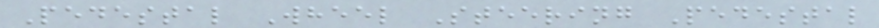Pedestal Wheel Steering Pedestal
